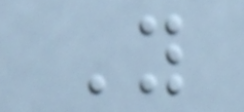You
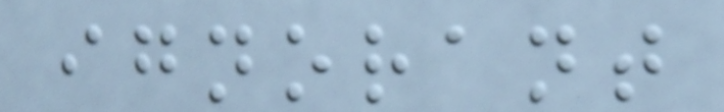ignorant
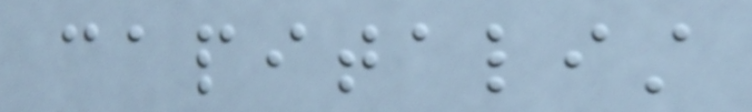capitalist
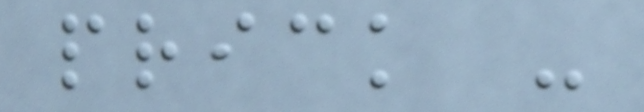prick -
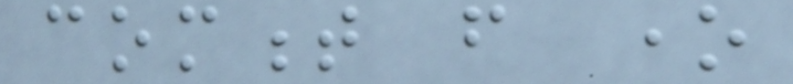comment from one
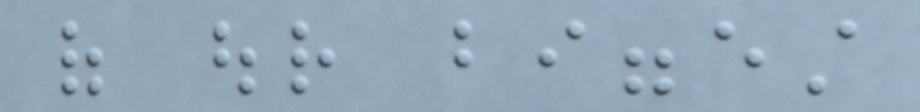of our biggest
